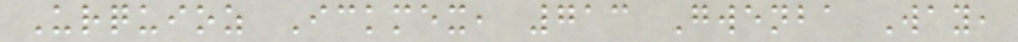Urquioz Ickmex, 713 Gwenba Way,
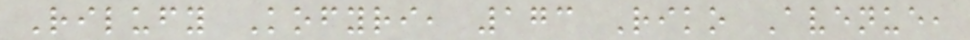Rilufy Kofyri, 173 Riko Avenue,
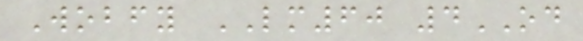Wobfy LM60 4OD
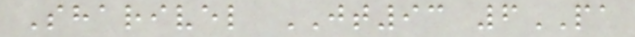Sharivel JT93 6PA
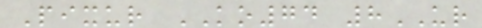Pixur KO74 8UR
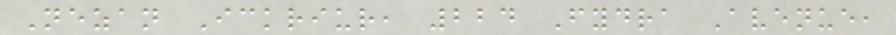Nezan Ickriur, 224 Fydra Avenue,
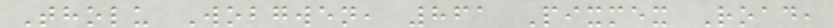Tholu Wobgwen, 861 Pixmex Road,
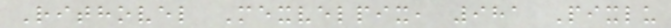Rithovel Mexvelpix, 981 Pixlu
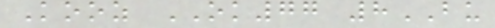Kooz OK77 8BU
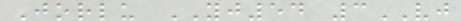Jorlu YJ54 3VJ
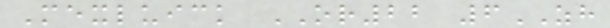Mexluick OR22 6ZH
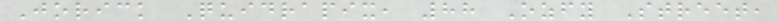Jorick Quidrapix, 88 Ozfy Street,
